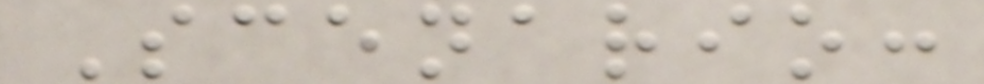Scenario:
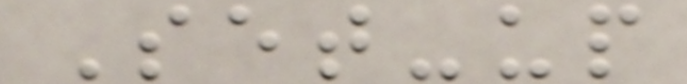Set-up
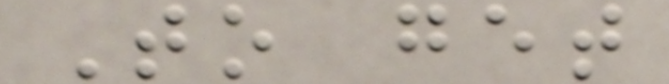To get
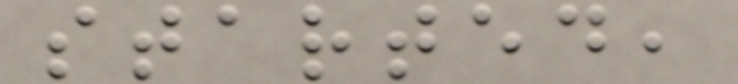started,
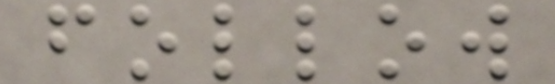follow
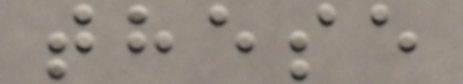these
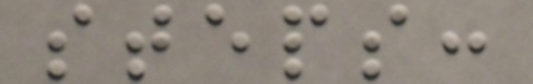steps:
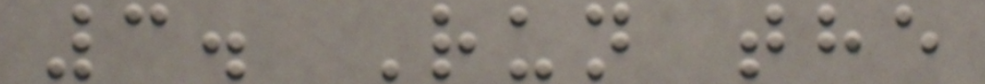3. Run the
